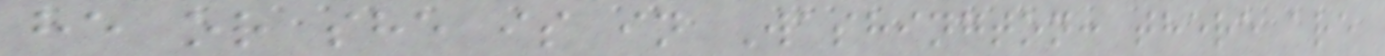he or she is in Washington: there are
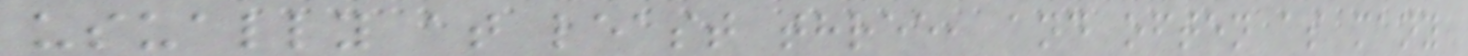usually at least three, and often as many
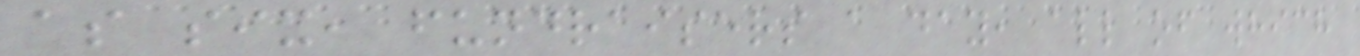as six, fundraisers a day, all of which
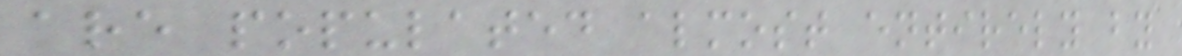are populated almost entirely by
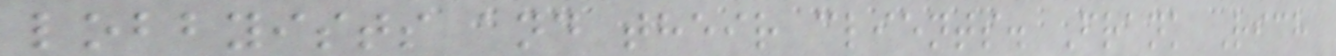lobbyists and their clients. Frank Rich
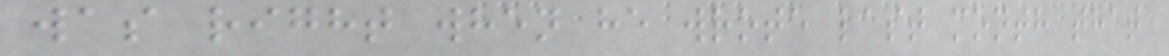was right when he wrote last month that
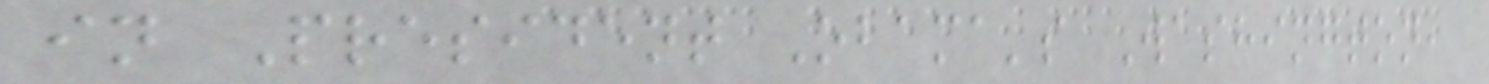in President Obama's Washington,
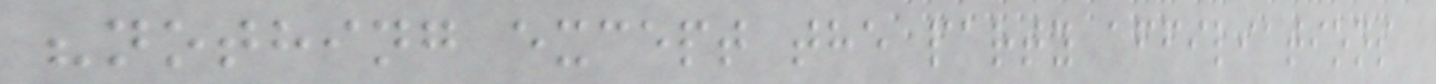"nothing except the party affiliations
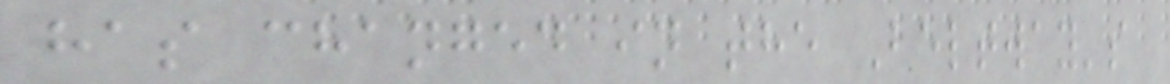has changed in the Beltway's
